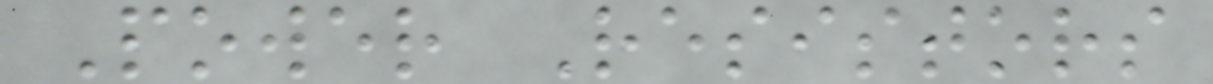Power Resistors
